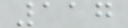117
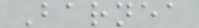Barnea
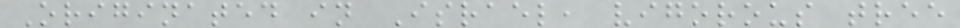Originated in Israel, vigorous tree
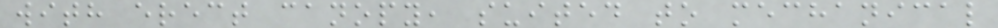with erect canopy, suited to mechanical
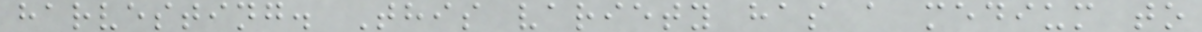harvesting. This variety has a medium to
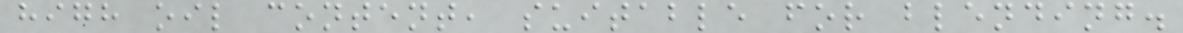high oil content, suitable for blending.
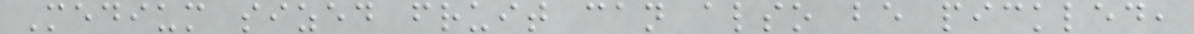Medium sized fruit can also be pickled,
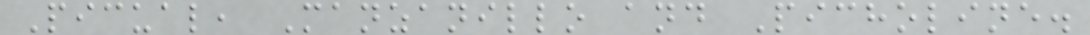Picual, Manzanillo and Picholine.
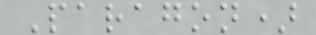Paragon)
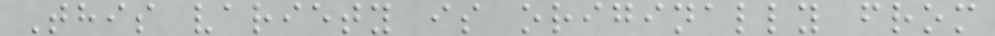This variety is originally from
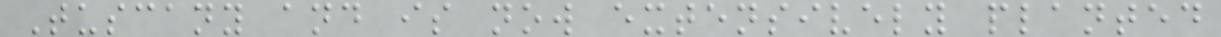Tuscany and is now extensively planted
